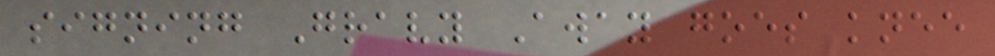signing Gravy Away goes knee
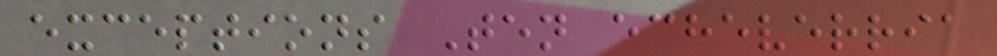exceptions Ten echeverria
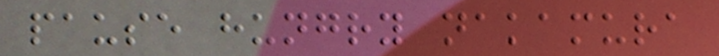pause hungry nakamura
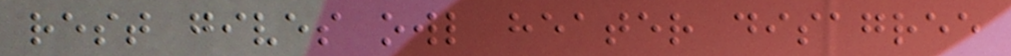rest gives owl heater disagree
